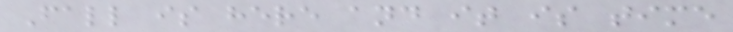Fall is here and it is time
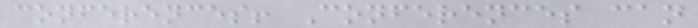conferences! Conferences can
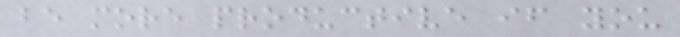be more productive if you
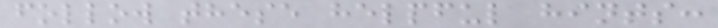follow these helpful hints:
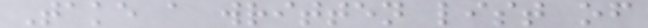Take a written list of
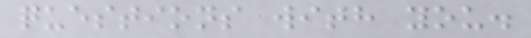questions with you.
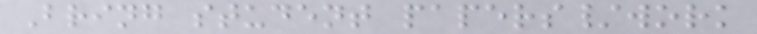Bring student papers/work
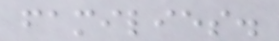families.
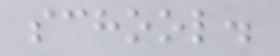school.
